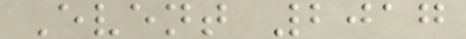Event 2017
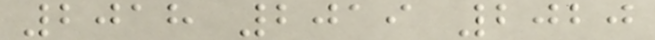2018 2019 2020
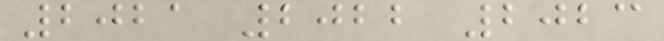2021 2022 2023
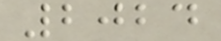2024
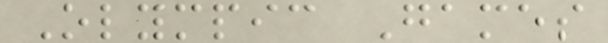Olympic Games
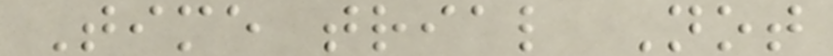Time trial Not
